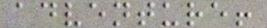adventure!
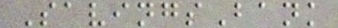SavingsBank
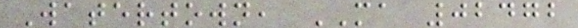Watertown, MA 02472
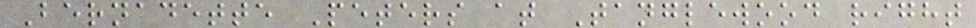Bernadette Peters at Tanglewood right
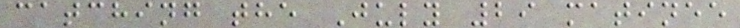catching the July 29 matinee
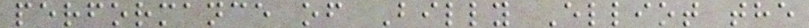performance of Billy Elliot the
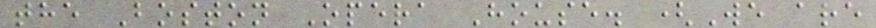the Boston Opera House. (We are
